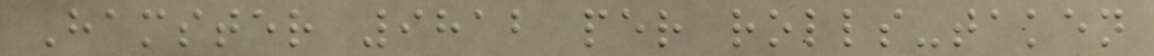Hamster 9812 per rolls-taken
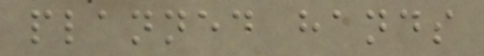planned hands
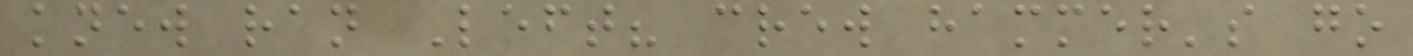knew ran Left? crew hammer's go
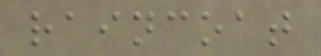raincoat
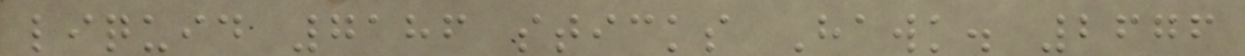liquid 7186 sticks Hawk. 2676
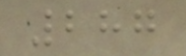287
